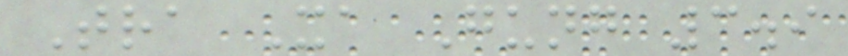Tra Xa Gung 3.9
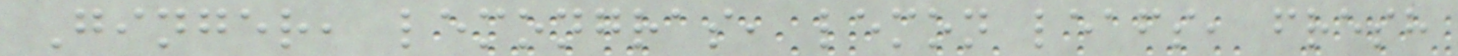Ginger, lemongras, lemon leafs, fresh
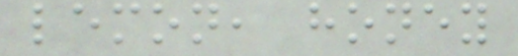lemon, honey
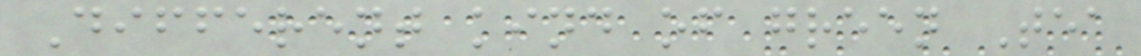Different kind of green Tea
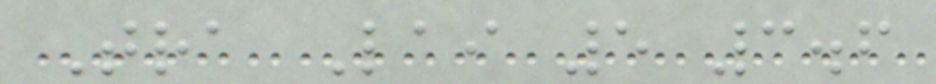Tra Lai 5 3.6
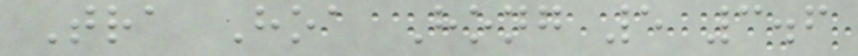Tra Hoa Hong 5 3.6
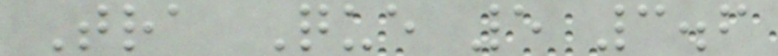Tra Que 5 3.6
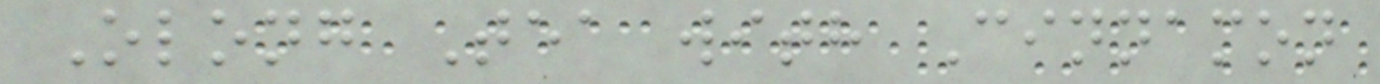Olong Tea with Cinnamon
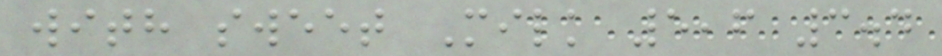with sweet Milk 5,6 3.4
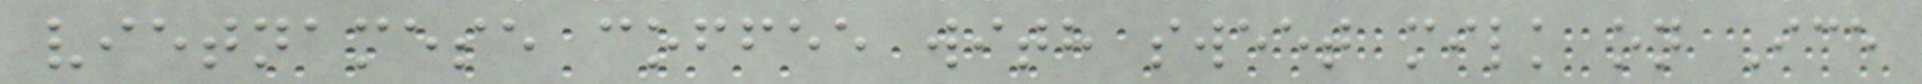vietnamese coffee with sweet milk on Ice
